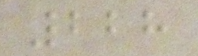228
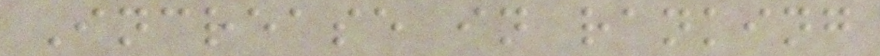Increase in ranking
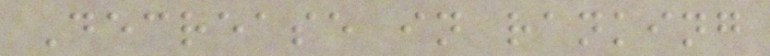Decrease in ranking
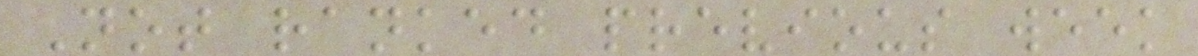Not ranked previous week
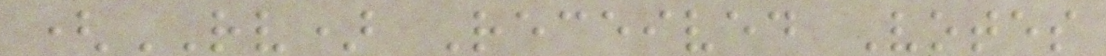(RV) Received Votes
